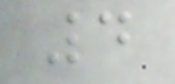4
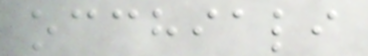occhiali
